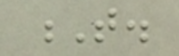T.
